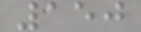150
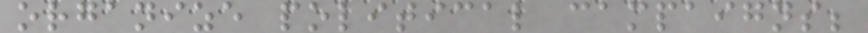organize political campaigns;
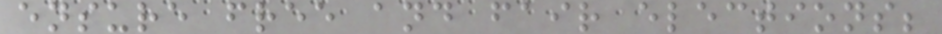ensure free and fair elections;
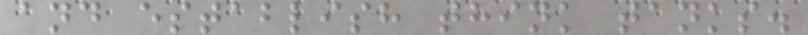and establish think tanks.
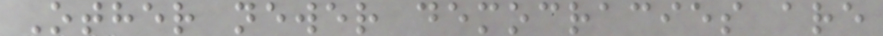Other newer democracies are
